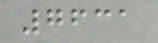7631
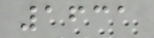1631
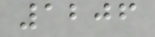1206
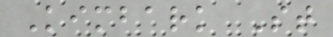Kimbark St
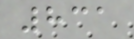831
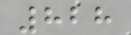828
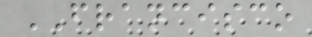FRANCISCO
